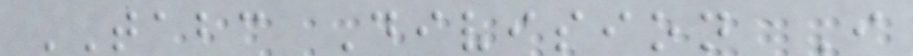TABC Division I
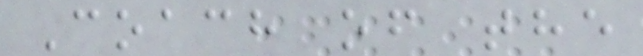Coach of the
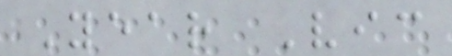Year Vic
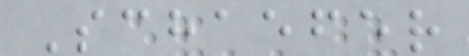Schaefer
